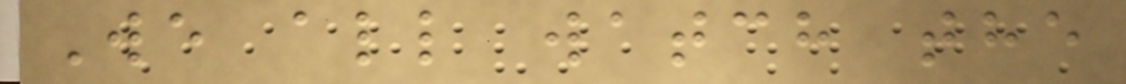We all watch the
